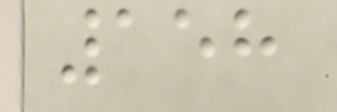158
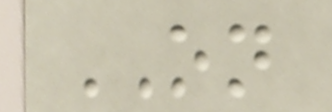ON
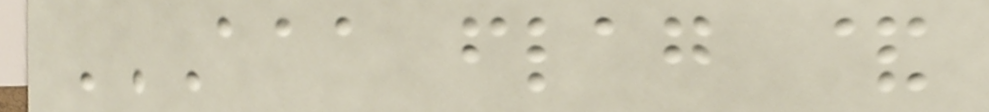AAA FLAG &
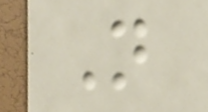N
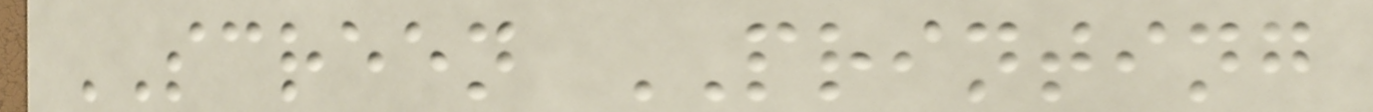SCREEN PRINTING
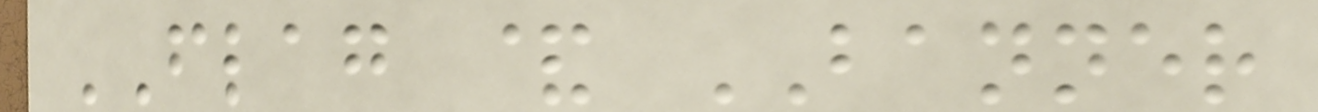FLAG & BANNER
